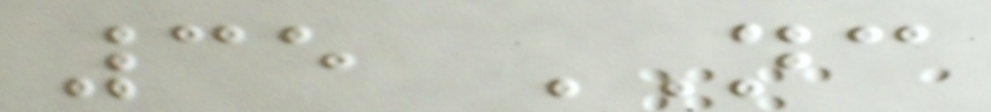35 NC
